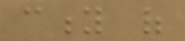city of
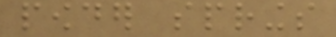powder springs
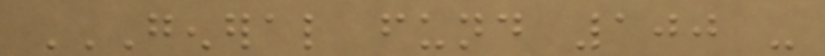GENERAL FUND 100 -
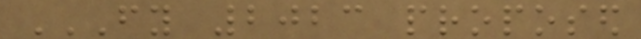FY 2023 PROPOSED
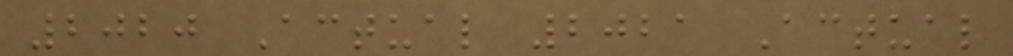2020 Actual 2021 Actual
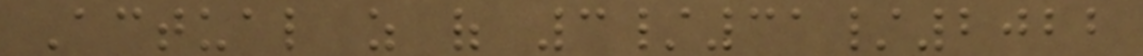Actual as of 3/31/2022
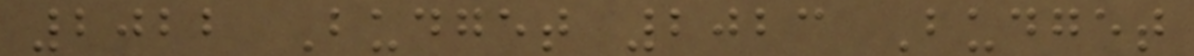2022 Budget 2023 Budget
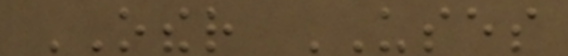OTHER USES
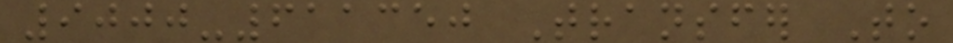9000-611350 Transfer To
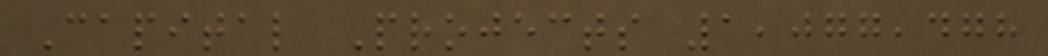Capital Projects 1,077,478
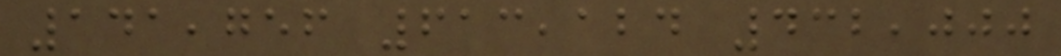141,756 613,124 432,000
